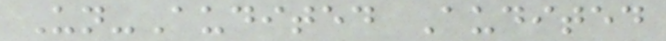Un-Audited Audited
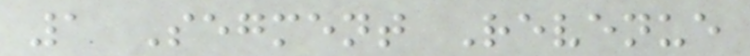1 Segment Revenue
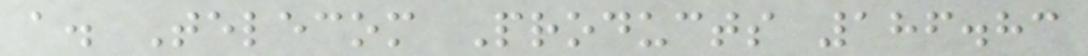a. Telecom Products 186.83
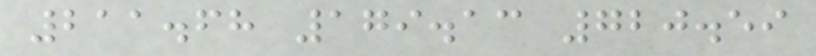211.68 179.13 720.59
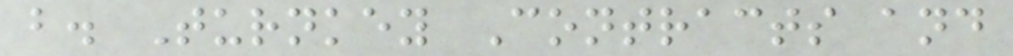b. Turnkey Contracts and
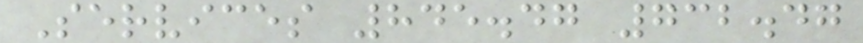Services 845.47 732.47
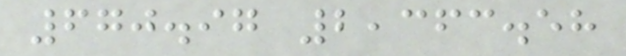670.97 2,363.58
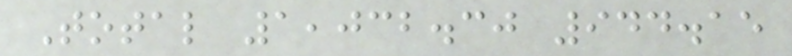Total 1,032.30 944.15
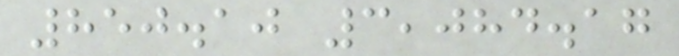850.10 3,084.17
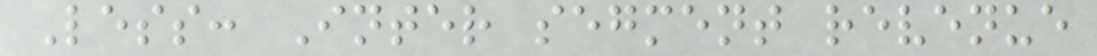Less: Inter segment revenue
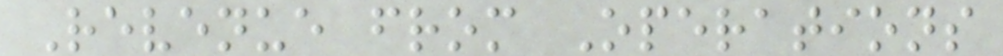Revenue from Operations
